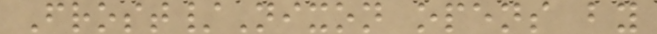Frost/Nixon opens by
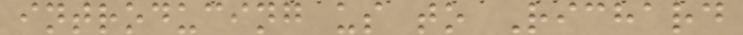introducing us to Richard
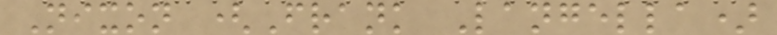Nixon (Frank Langella)
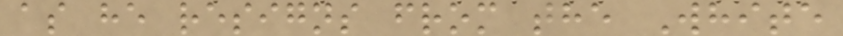as he resigns from the White
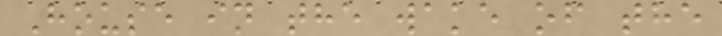House in the wake of the
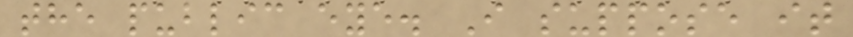the public eye. I suppose it
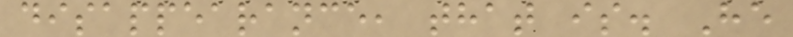disappearance, that is. He
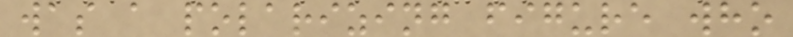was a polarizing figure who
